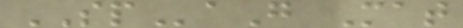SPaG Mat
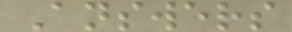Answers
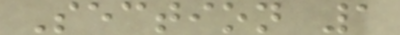Section 1
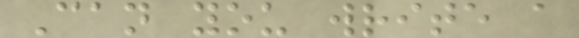Can you write a
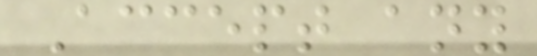Accept any
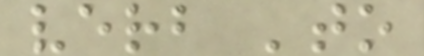verb 'to
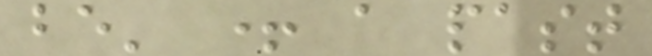be' + a past
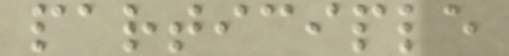participle
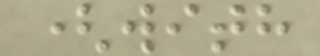(with
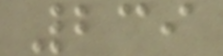239
